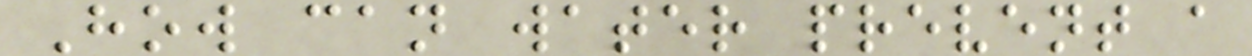How can water prevent a
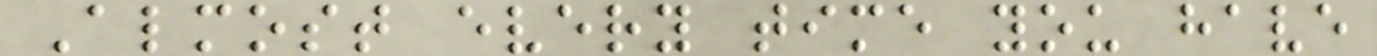Almost every time you have
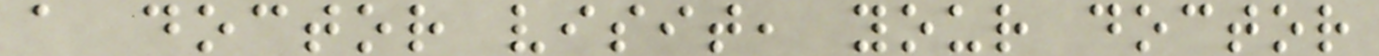a doctor visit, your doctor
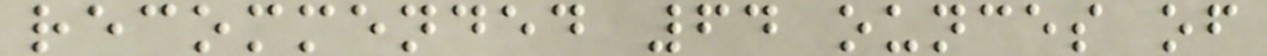recommended 64 ounces of
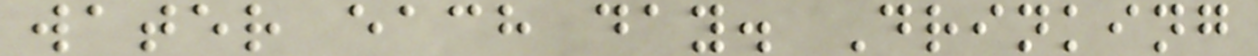water each day. Drinking
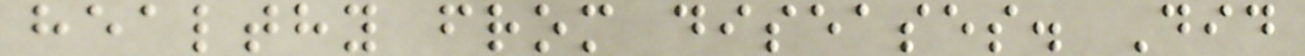healthy from diseases. Did
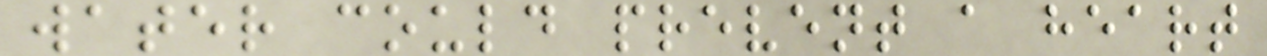water could prevent a heart
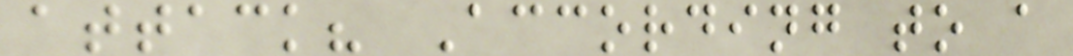attack? According to a
